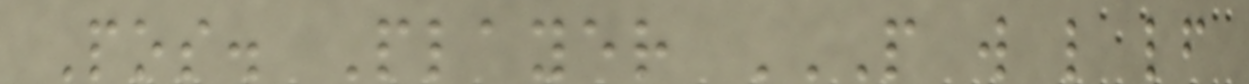Pos. Player P W L LF
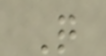Q
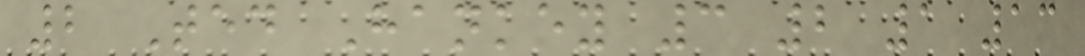2 Ted Hankey 3 2 1 13
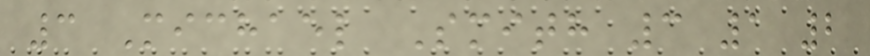3 Michael Smith 3 1 2
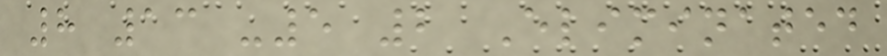8 13 -5 2 Eliminated
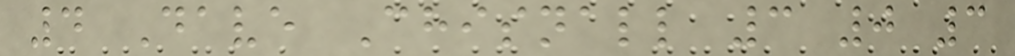4 Dave Chisnall 3 0 3
